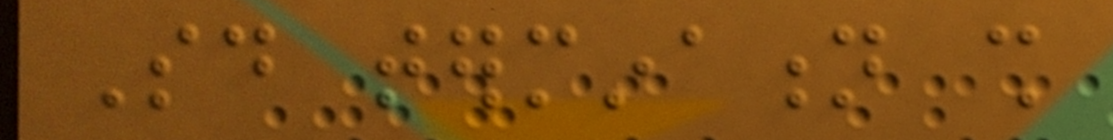Said termination shall
